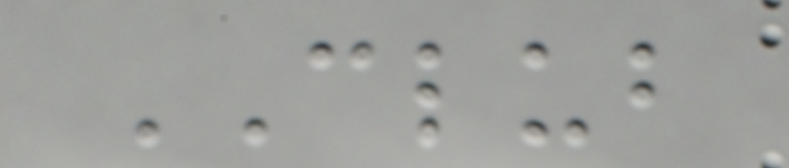CLUB
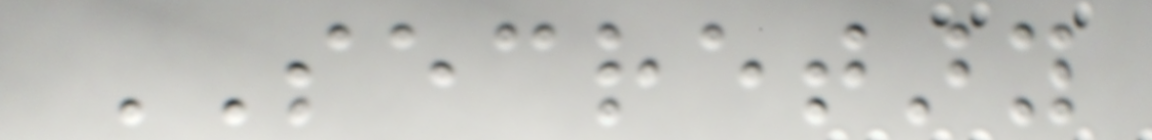SECRETARY
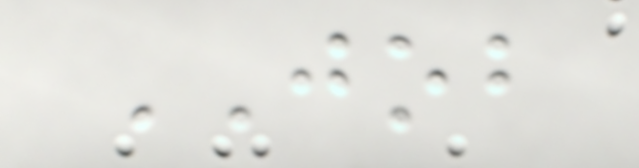JOB
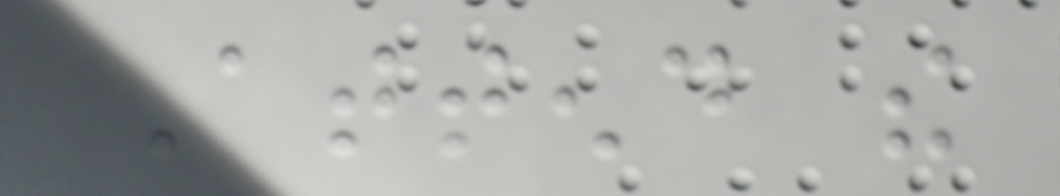Attend the
